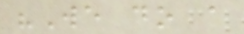"We do a
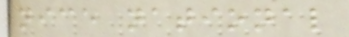nice national
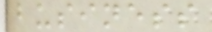business
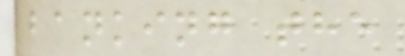banking the
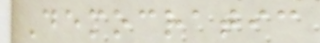Democratic
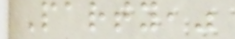Party,"
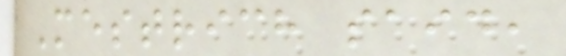Mestrich said,
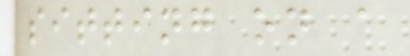sitting on a
